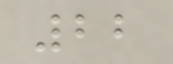22
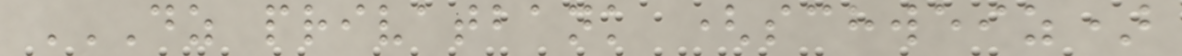DZ PRIVATBANK (SCHWEIZ)
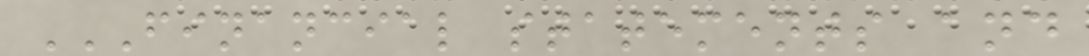FINANCIAL STATEMENTS AND
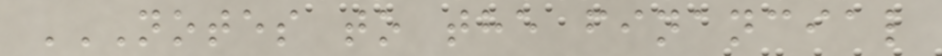NOTES TO THE FINANCIAL
